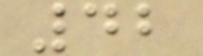42
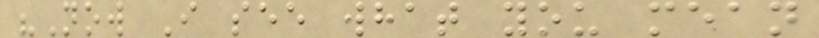"Now I see what you mean
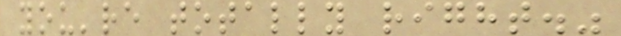you're totally right."
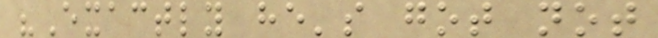"Exactly he's got not
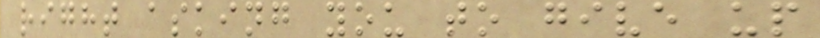right asking you to give up
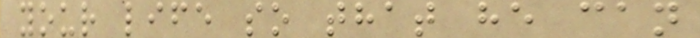your life so that he can
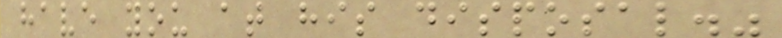have you at his disposal."
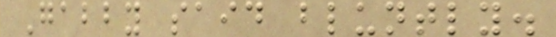Gabby said bluntly.
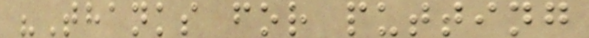"Thanks for putting
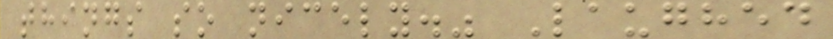things so nicely." Laughed
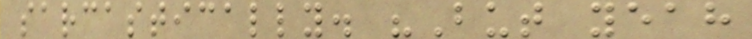sarcastically. "But yeah
